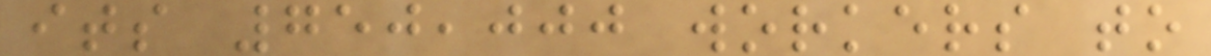its 750,000 workers to
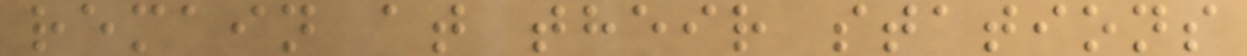remain at their stations
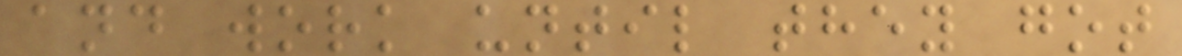and work until they got
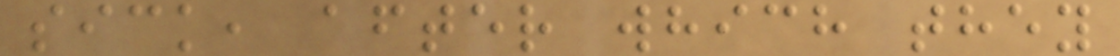sick, after which they
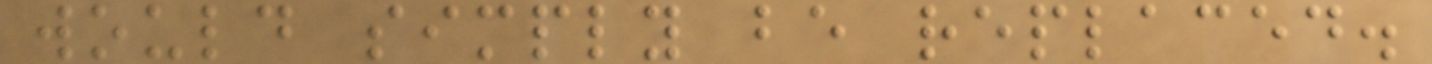would simply be replaced.
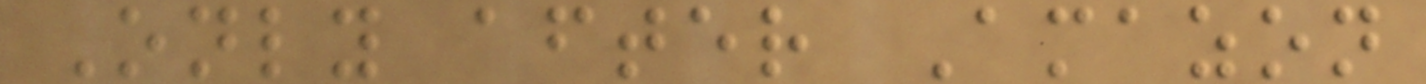Only after Amazon
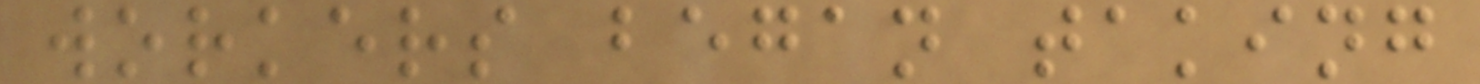workers began taking
